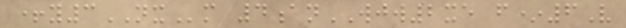+y3NXm 4anWJW2xe f*6V
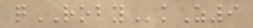qROBYkZ9
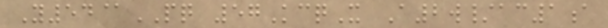Y54@PQ 57KcqX A2w/ac1a
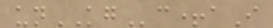unKGc+aI
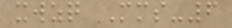xwzq Mms-6
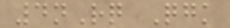4nRq Qgk
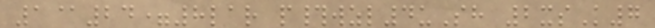1@24=8lar p#wzl4uSh 2xsK7
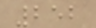252
